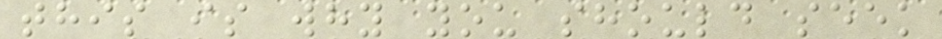this is why you should seek
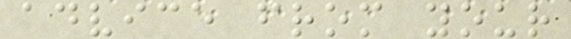advice from your
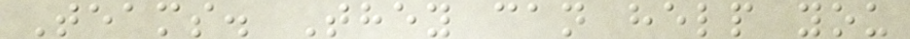Teams. They can help you
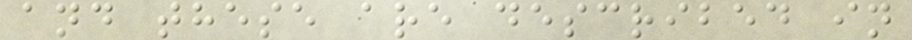and these are described in
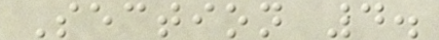Section 4.
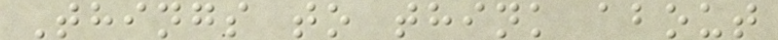Things to think about
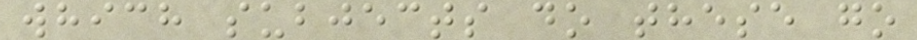which subjects do these go
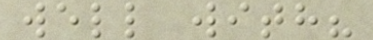well with?
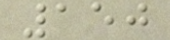150
